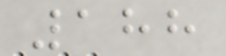188
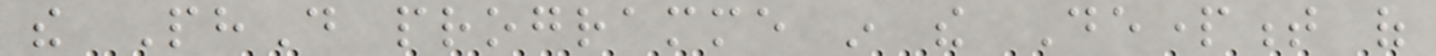the PhD programme in the Department of
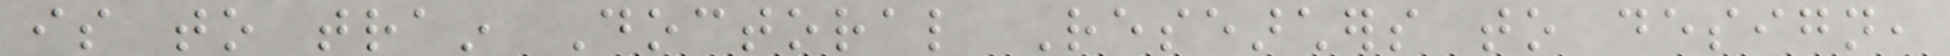is to train Doctoral Researchers to design,
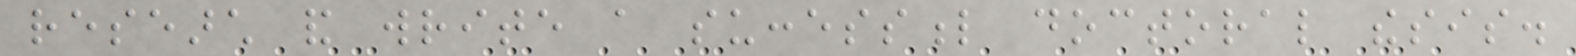research and write a successful doctoral thesis.
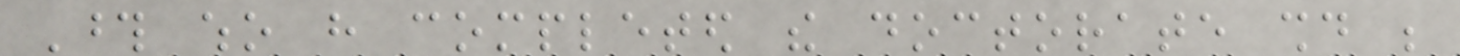Those who have completed the doctorate should be
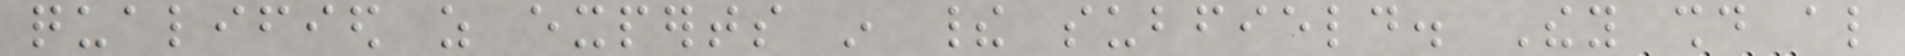qualified as experts in their subfield. They should also
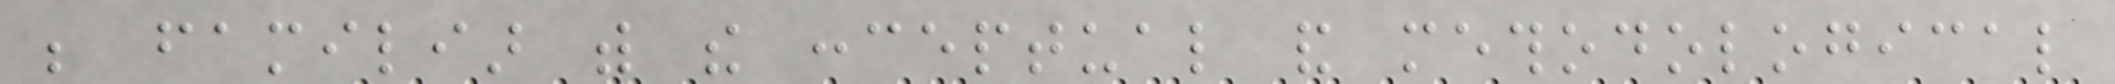be familiar with the conceptual and methodological
